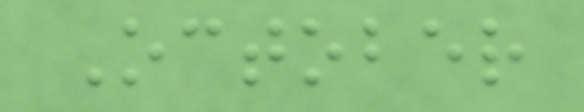October
